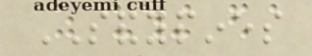SANDYPINES
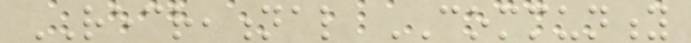RECREATIONAL COMMUNITY
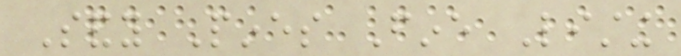Sandy Pines Fine Listing
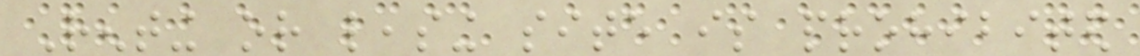Renting or leasing site is prohibited
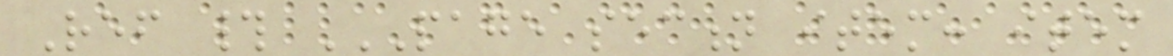Ref # PAGE SECTION ITEM: ITEM
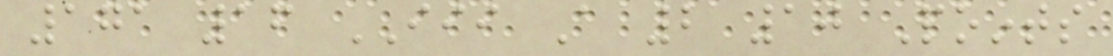171 16 III A 2 10 Points
